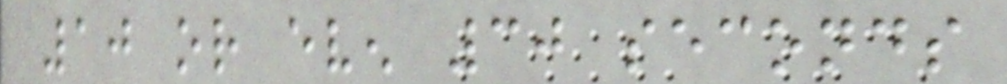10 or even 30 seconds
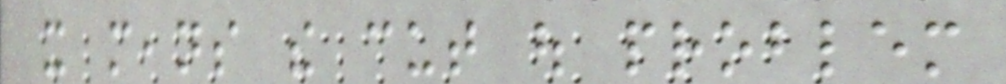it means the cut out problem
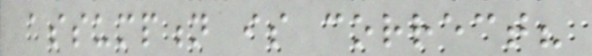assumption is correct?
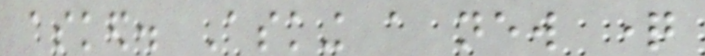asked. Asking a new question
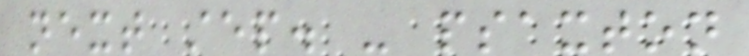next step. - psaxton
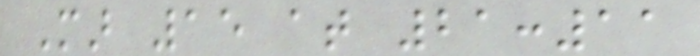Mar 15 at 21:11
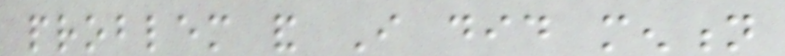problem and I did mention
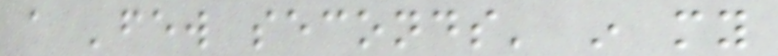a 'few seconds' in my
